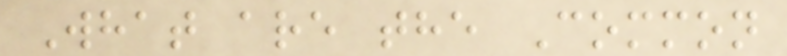What are the Common
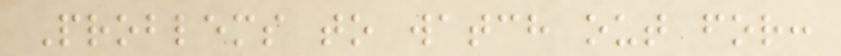Problems to watch out for:
